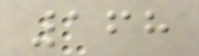168
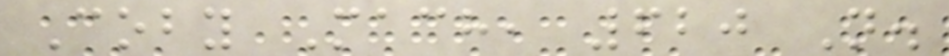Coby Mach, 620 N.
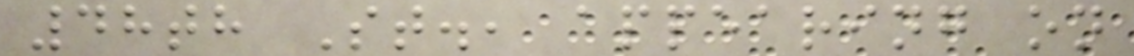48th St., appearing on
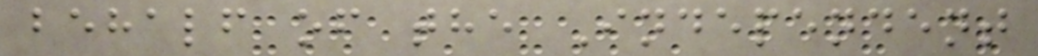behalf of the Independent
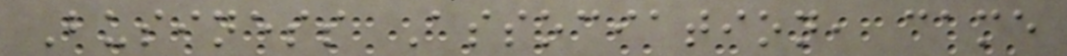Business Association, came
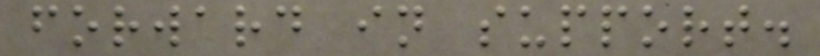forward in support.
